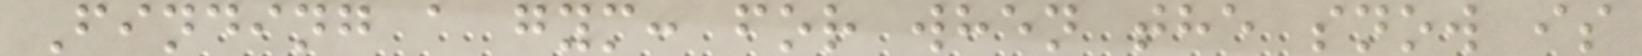Finding a gym: for when the snow is
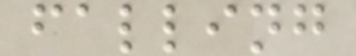falling
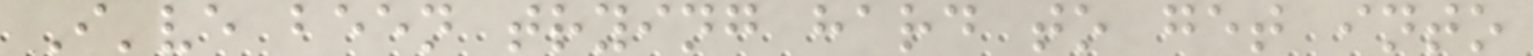I've been trying hard to get into
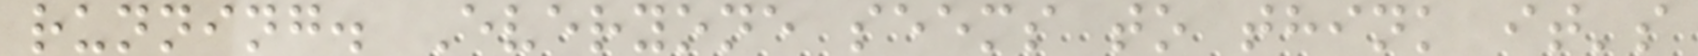running. Everyone seems to think it's
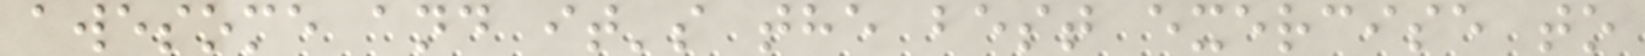awesome and it's the best exercise to
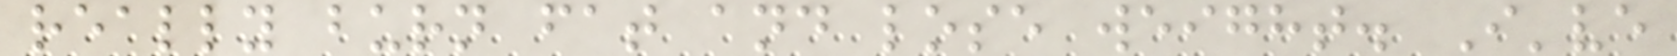really burn fat and lose weight. I've
